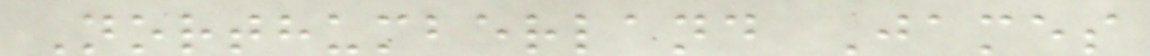Northumberland James
